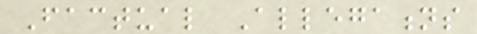Factual Allegations
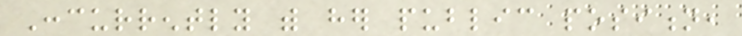Concurrently with her public position,
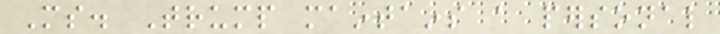Ms. Trump maintains a personal
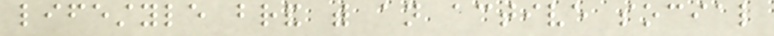lifestyle brand with an active social
